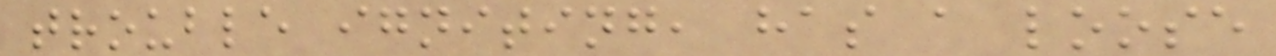trouble igniting, has a loose
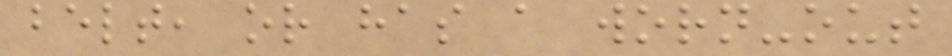belt, or has a worn-out
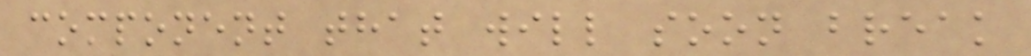component that will soon break
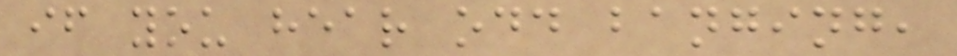if you hear odd banging,
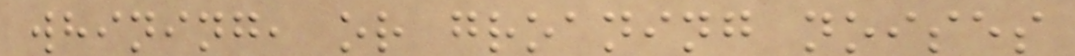whining, or groaning noises
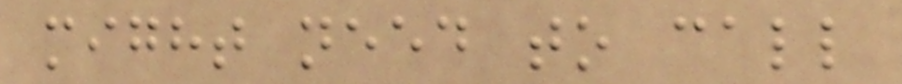might need to call
